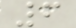6
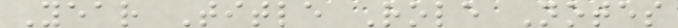Year Title Role Notes
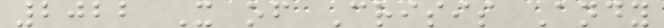2022 X of Crisis Andy
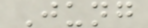Jung
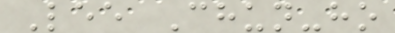Lee Chun-ho
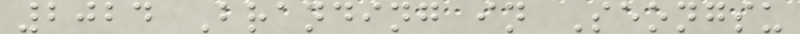2024 Branding in Seongsu
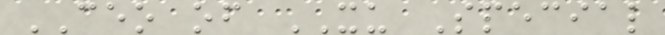CEO of XU Special
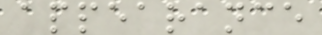appearance
